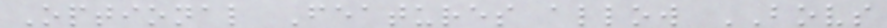Optional Features allow BOVS
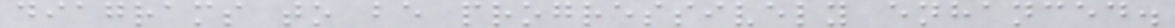diagrams to be progressively enhanced.
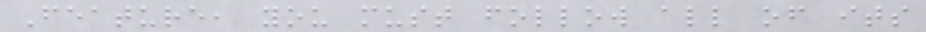Feature, you must follow all of its
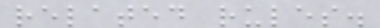related rules.
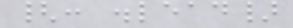{: .lead}
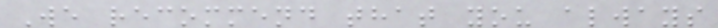We recommend that you always
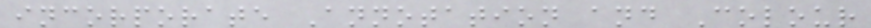incorporate Annotation and Colour
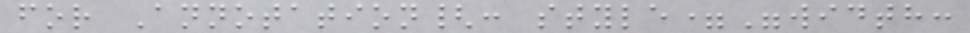for Annotation{: style="width:
